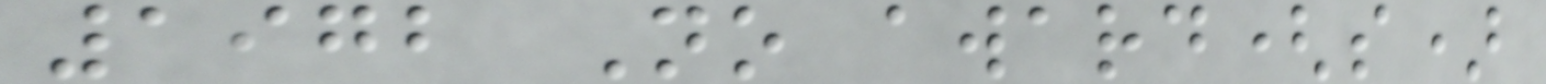1972 No award(s)
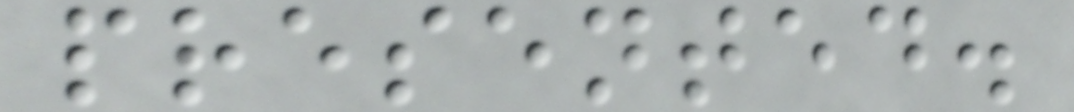presented.
